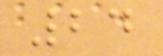24
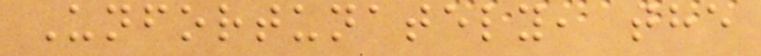Unfortunately, the
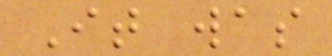It was
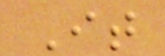It
